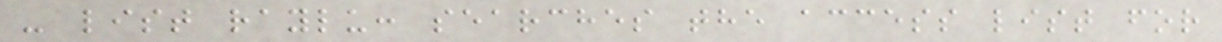- list raylu: searches the access list for
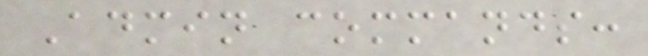Admin commands:
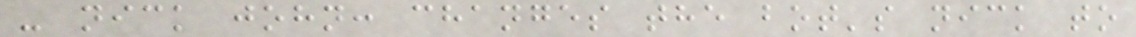- nick john: changes the bot's nick to
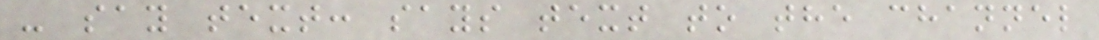- say text: says text to the channel
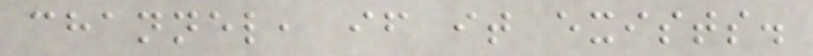channel, if it exists.
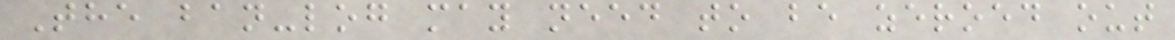The ban-log may need to be zeroed out
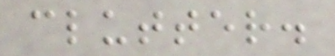clutter.
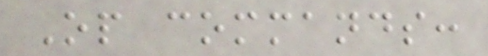Op commands:
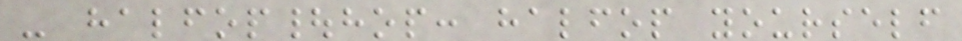- halfop|hop: halfop yourself
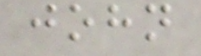john
